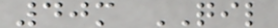40m QIL
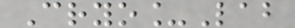Cryo_Lab
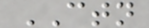CTN
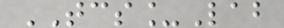TCS_Lab
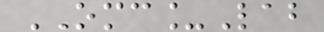OMC_Lab
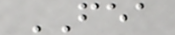FEA
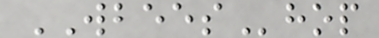WBEEShop
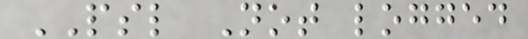PSL Not logged
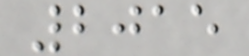2015
